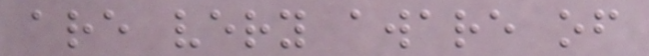are very aware of
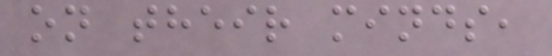on their minds,
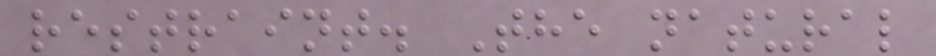restraint. The natural
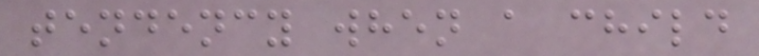tendency when a child
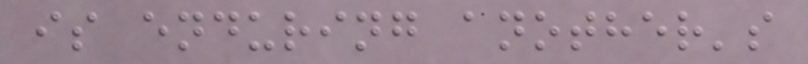is enduring another's
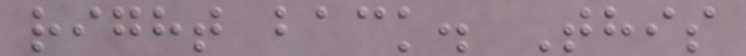right back. This
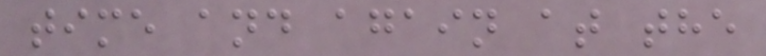time and again at the
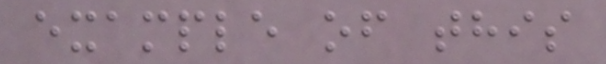example of this
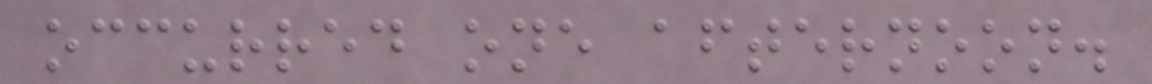occurred one afternoon.
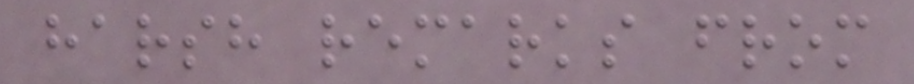harsh remarks from
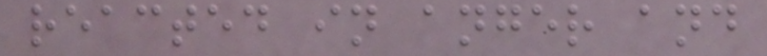reacted in anger and
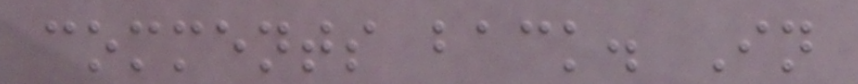comments back. In
